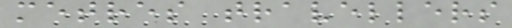metres travellers
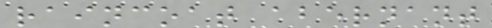raincoat abernant
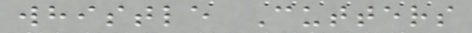whistle Cutters
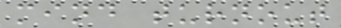mind turnout
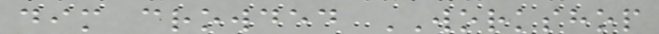dim crowded WORKSHOP
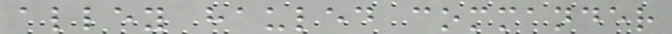alley hauled commander
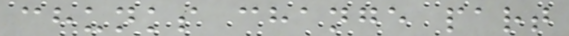chunks change part
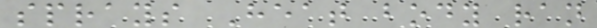sprays Heat body ran
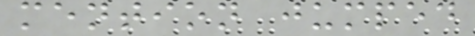mention jumped
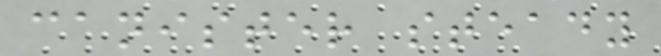canister steady
